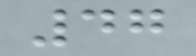47
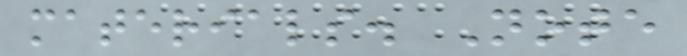materials. Note
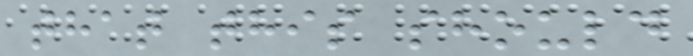that this should
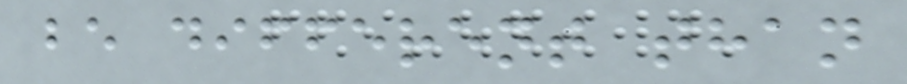be different than
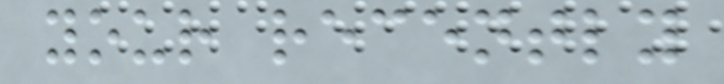your recently
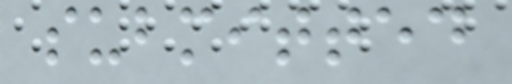submitted
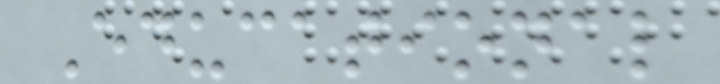Educational
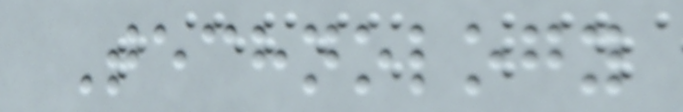Technology
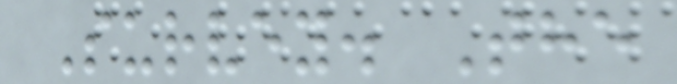Survey. The
